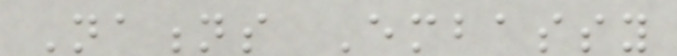Nations Embassy
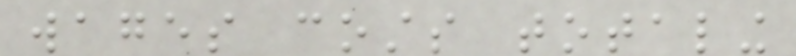wages costs totaling
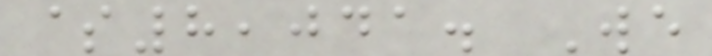$8,041. We
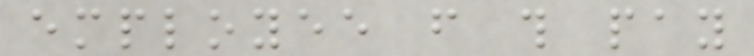employee from this pay
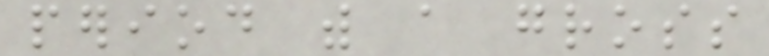period with a gross
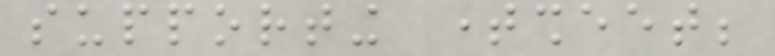supporting timesheet;
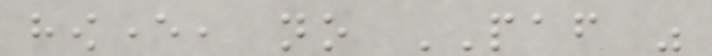however, no PAF was
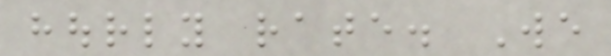hourly rate. We
